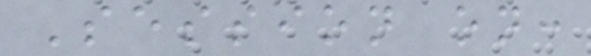Session on:
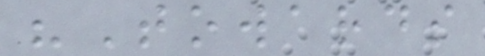"Towards
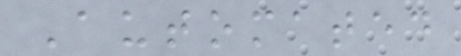Automated
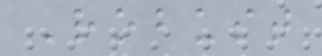Robust
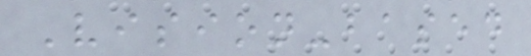Vision-based
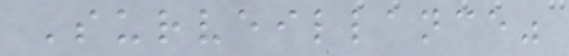Surveillance"
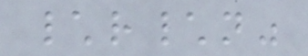\r\n"
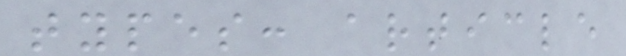types: article
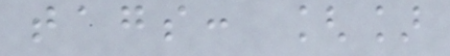tags: []
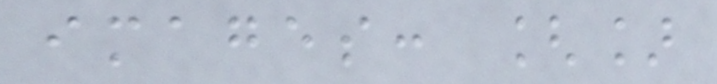images: []
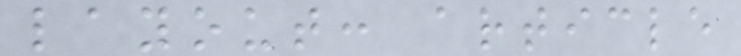layout: article
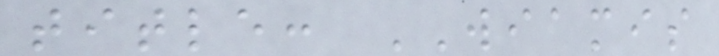title: WIAMIS
